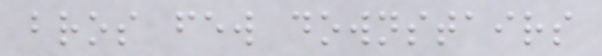bros few downstairs
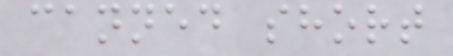canned short
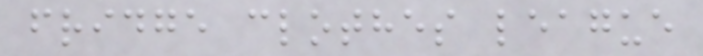fridge clothes league
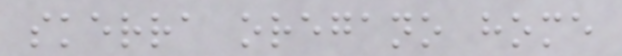skerra oregano home
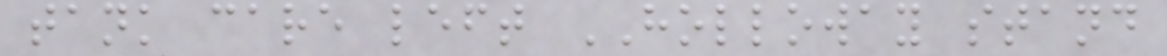tank care left HOLLOWAY stand
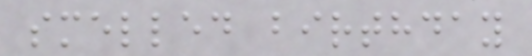smelled birthday
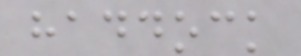haddock
